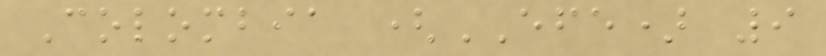Colombia (EFE) 9
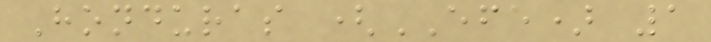Honduras (EFE) 1
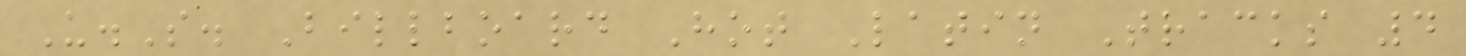U.S. Billboard Hot Latin Tracks 4
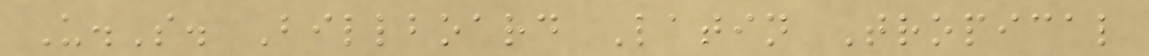U.S. Billboard Latin Tropical
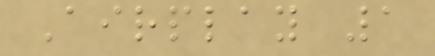Airplay 1
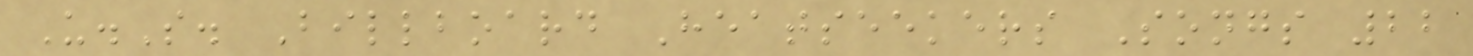U.S. Billboard Heatseekers Songs 22
